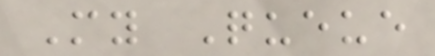My Queue
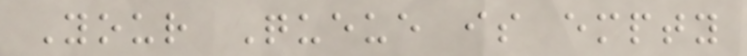Your Queue is empty
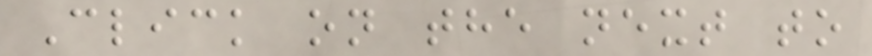Click on the next to
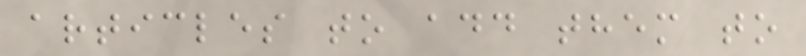articles to add them to
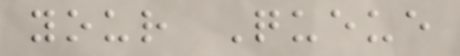your Queue
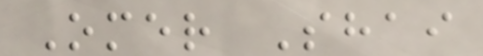Omer Shai
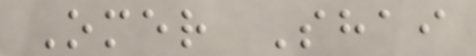Omer Shai
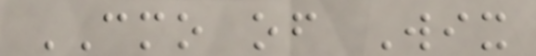CMO of Wix
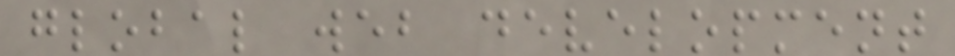global web development
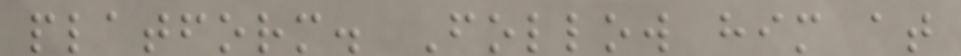platform. Follow him at
